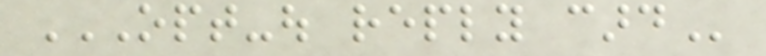OPT-OUT REPLY CARD
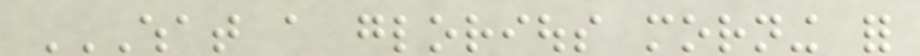WHAT A GLORIOUS MORNING FOR
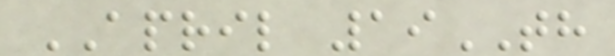APRIL 19TH
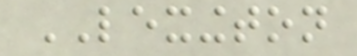LEXINGTON
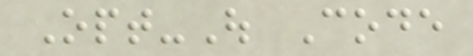Opt-Out Code
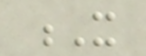X
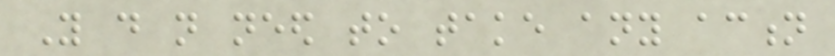You do not need to take any action
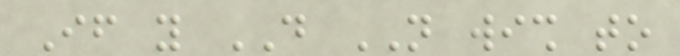If you DO NOT wish to
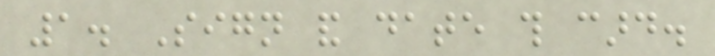1. Sign and date this card.
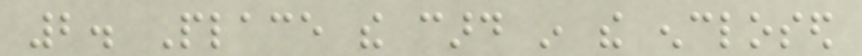2. Place the card in the enclosed
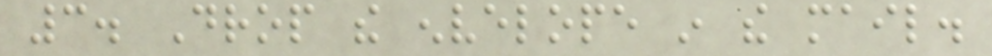3. Drop the envelope in the mail.
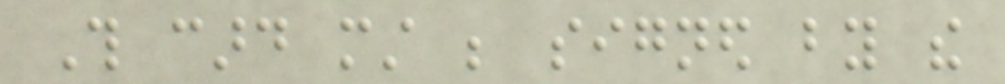This card must be signed by the
